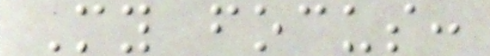My focus:
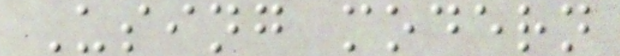Using modern
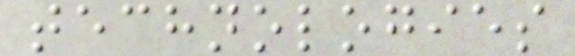technologies
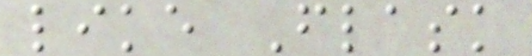like Flask
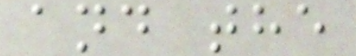and the
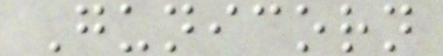Gunicorn
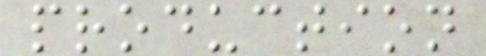production
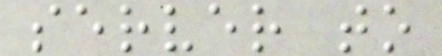server to
